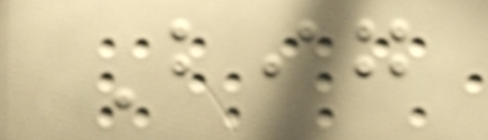Big
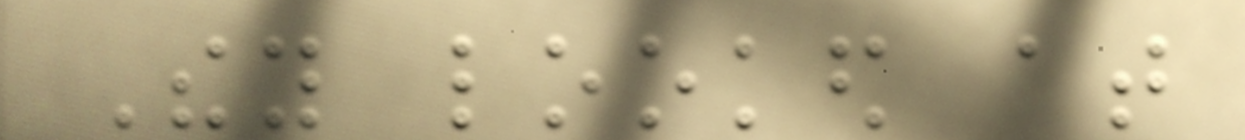They looked at
